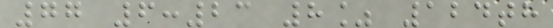77 6:23 8% 124th
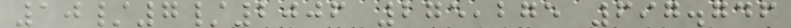10/7/2006 275,275 697.746
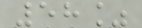58%
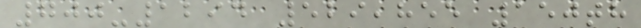700-1294 529,855 150th
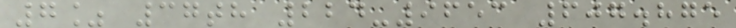7% 37th 224-9653 607.875
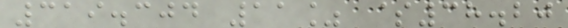319.304 11% $38.20
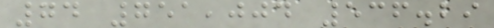74 751,004 536.29
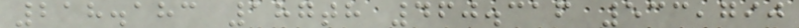218.183 187th 460.316 533,790
